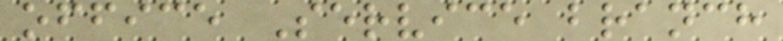office Service branch
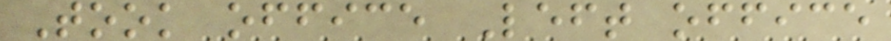Took office Left office
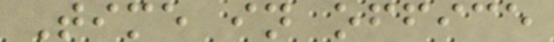Time in office
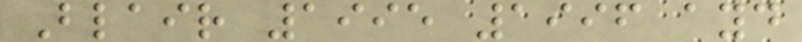Blair 1995 1996 ayd
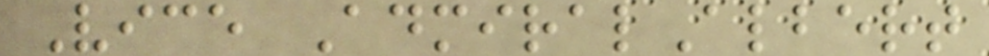Vice AdmiralAlbert
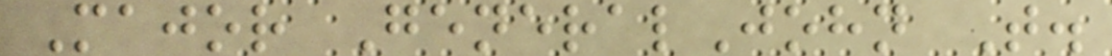Major GeneralJohn T.
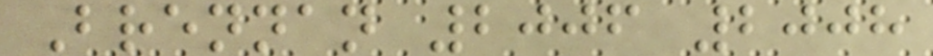Brennan 2006 2008
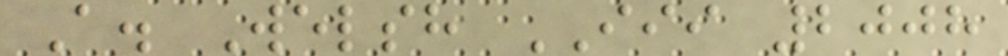A. Welsh III 2008
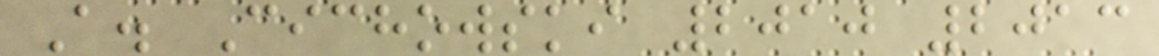A. Cichowski 2010 2013
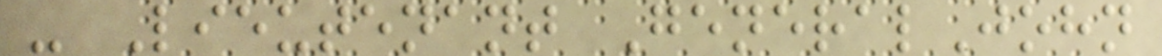- Lieutenant GeneralJohn
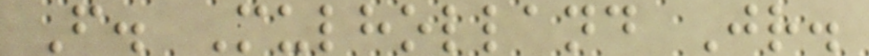F. Mulholland Jr.
